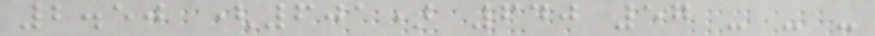2.50 (601) 640 57 - - -
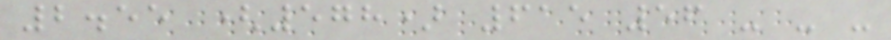2.55 (578) 615 56 - - -
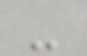-
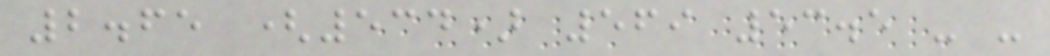2.65 (534) 569 53.5 - -
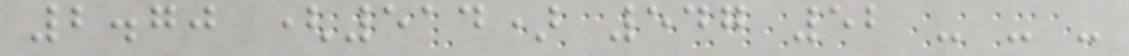2.70 (514) 547 52 - - -
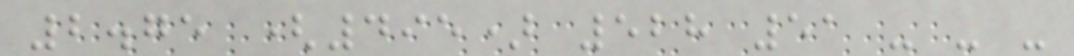2.75 (495) 528 51 - - -
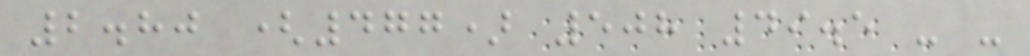2.80 (477) 508 49.5 - -
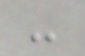-
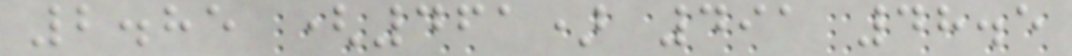2.85 (461) 491 48.5
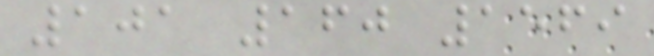101 160 1569
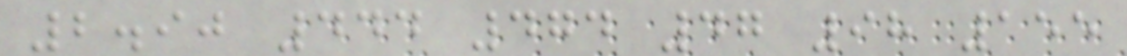2.90 444 474 47 98 155
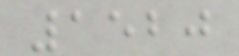1520
